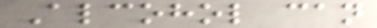Alcohol can
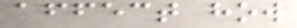affect how
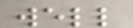well
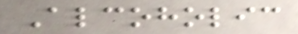Alcoholic
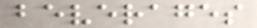beverages
